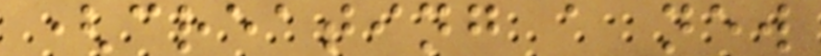(creating a new
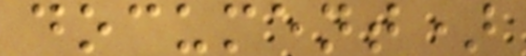document)
